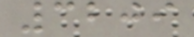3209
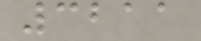3211
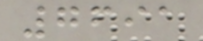7691
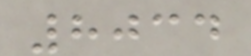8034
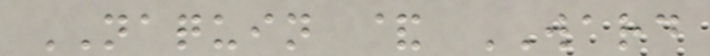NAQUIN & WARD
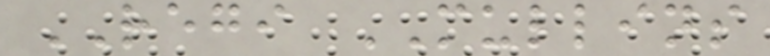REGI MULLINS
